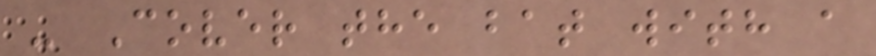- Cover the bat with a
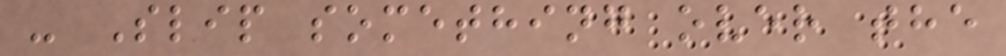- Slip something over the
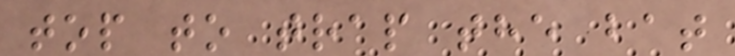top to trap the bat
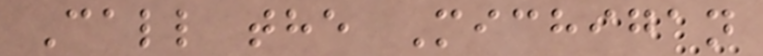Call the Michigan
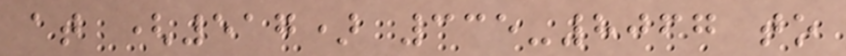at (517) 335-8067 to
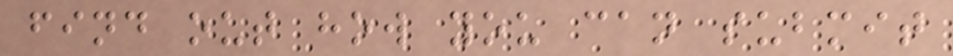find out how you can submit
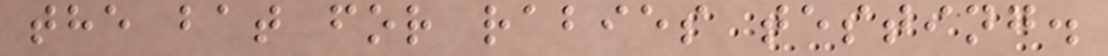the bat for rabies testing.
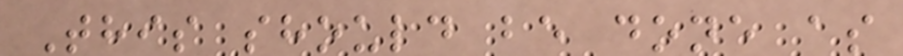This should be done as
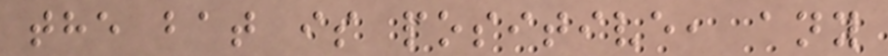the bat is positive, any
